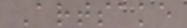Artsake
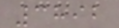3892
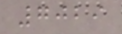7029
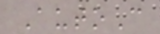AutoC
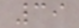39
